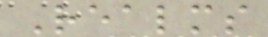Realms
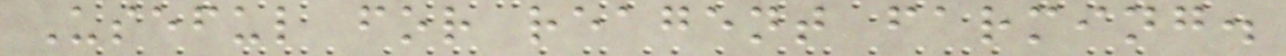Useful for reagent farming.
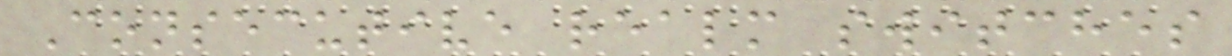Consecutive realm switches
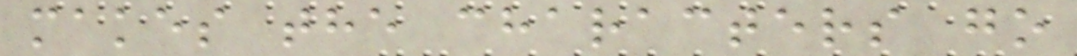makes the characters go
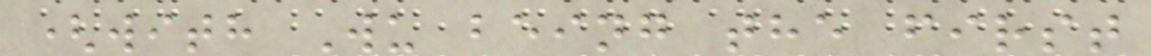(with Wu being the first
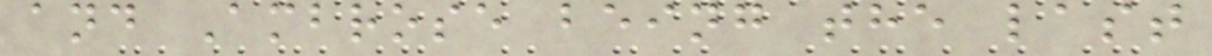and Ambrose being the last
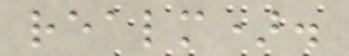realm).
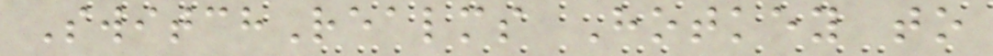SwitchRealms Hotkey to
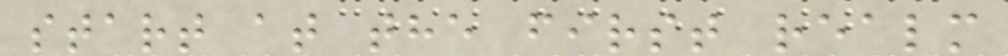start at the first realm
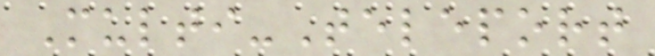Multi-Teleport
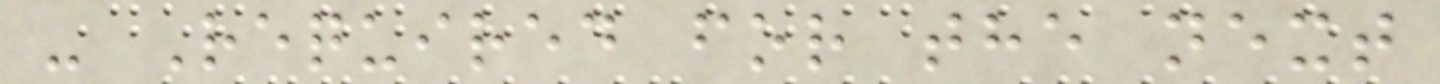- Required for the next
